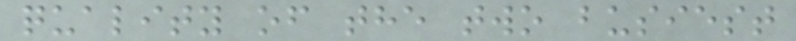quality of the two busiest
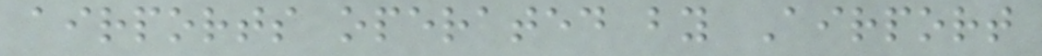airports operated by Airport
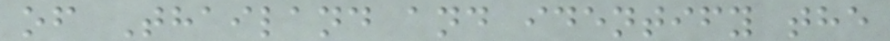of Thailand and identify the
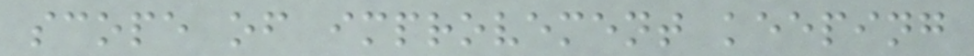scope of improvement keeping
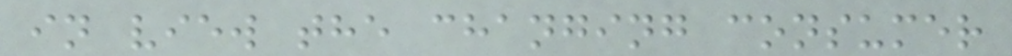in view the changing consumer
